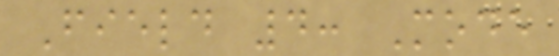Field 4: Mode
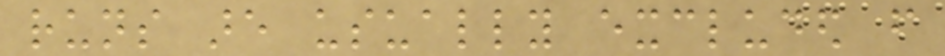runs are usually excluded from
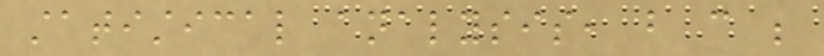statistical analysis, but can be
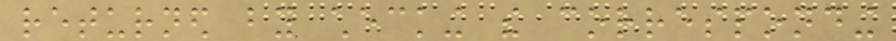returned by checking the corresponding
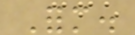Form.
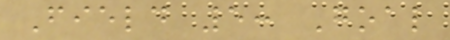Field 5: Goal
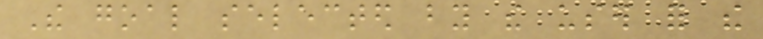The goal selected by the user for the
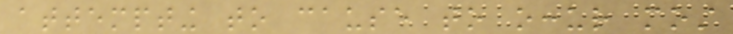attempting to cause to occur most
